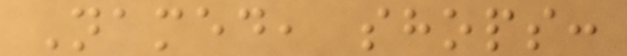Named, shops:
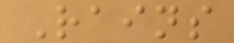Rains
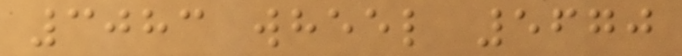3083 wheel 5670
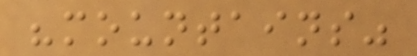"mountains"
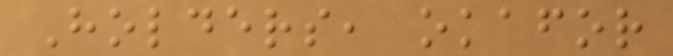Holders, okafor
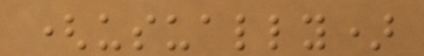(usually)
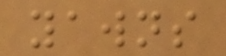yawns
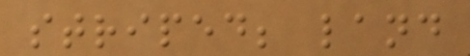striped; land
